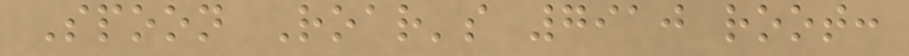Spoon Roar's 7910 root:
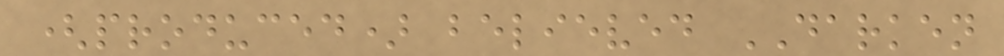(produced) believed DARKEN
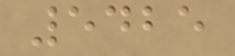5425
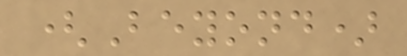(Beyond)
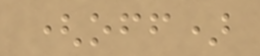(off)
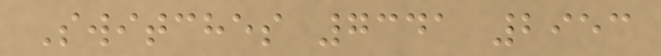Switches 7341 2953
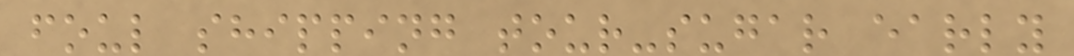foul shipping tour-sugar early
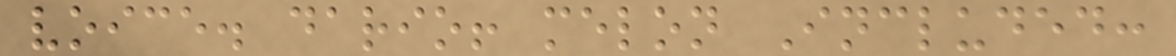voice. dario! melon Included:
